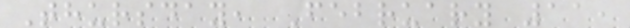Thursday, February 11,
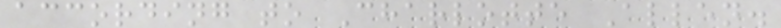according to Charlotte Allen.
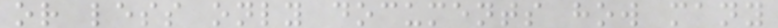or less only documents how many
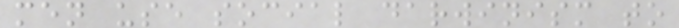men use social darwinism to
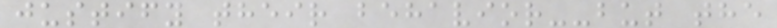justify their behavior--but the
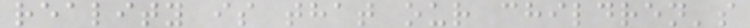reality is that our children's
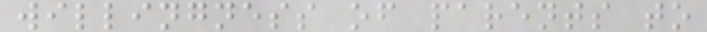willingness of parents to
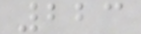223
